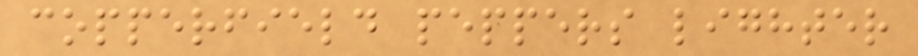copperfield peppers lighter
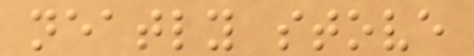neatly stove
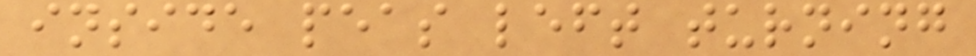inside peas left turning
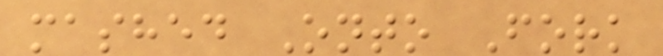mashed Onto Fork
